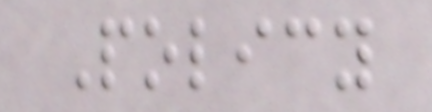Policy
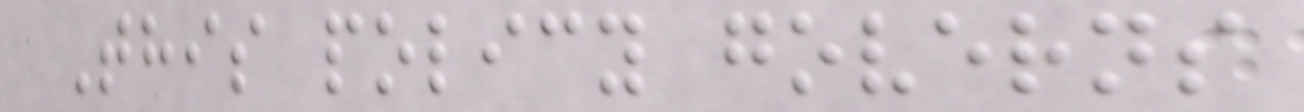This policy governs
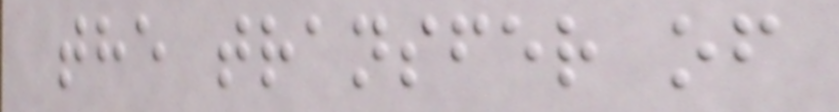the transfer of
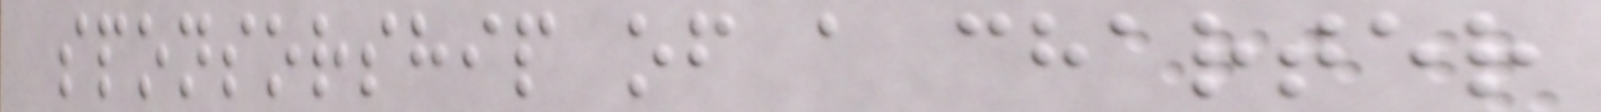sponsorship of a charter
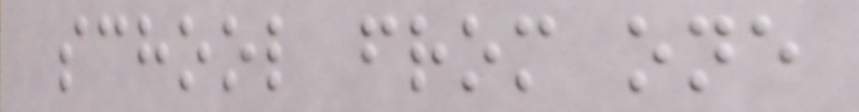school from one
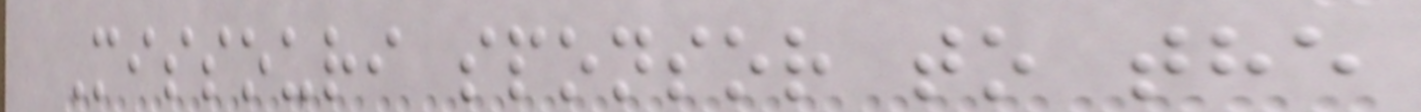Missouri sponsor to the
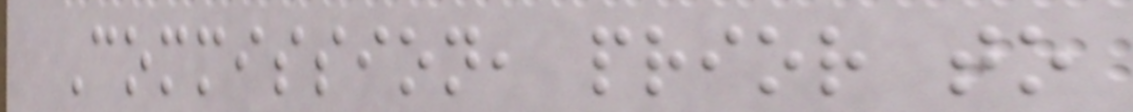Commission, prior to
